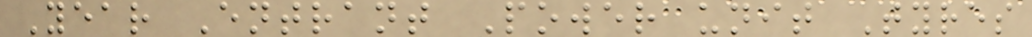Year Entrant Power unit Tyres
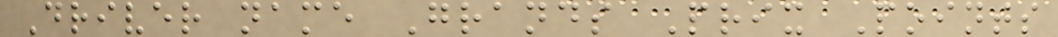Driver name Grands Prix Points
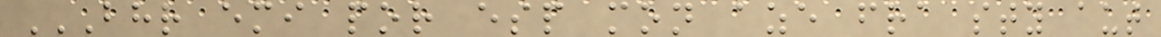BHR EMI POR ESP MON AZE FRA STY AUT
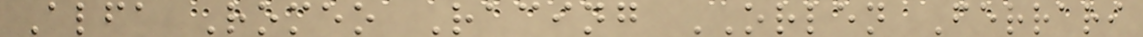Alfa Romeo Racing ORLEN Ferrari
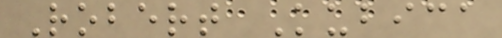Robert Kubica
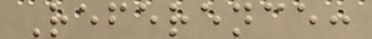Reference:
